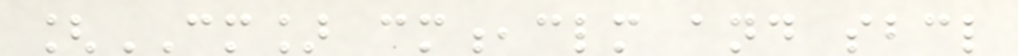[CM] cm,clm and sbcl
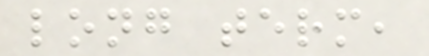long term,
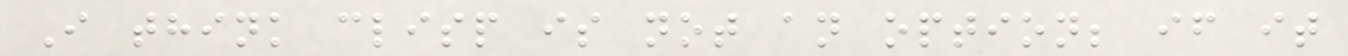I think clisp is not an option; if it
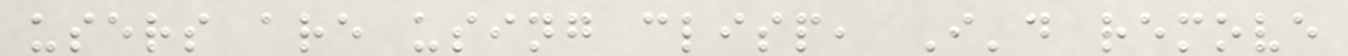users are using clisp, I'd remove
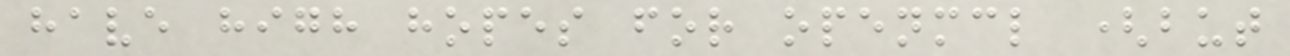have high hopes for openmcl (but
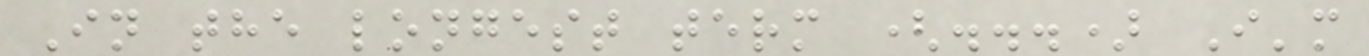In the longest term (...) I'm
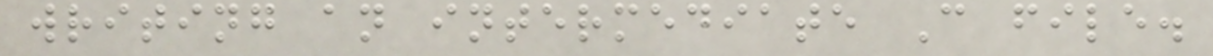writing an intermediate C file.
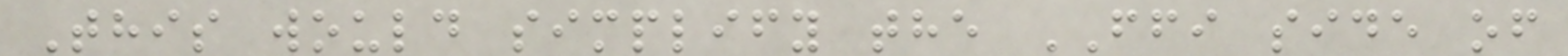This would simplify the FFI side of
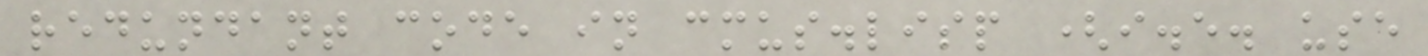redundant code in cmus.lisp (i.e. use
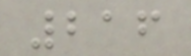216
